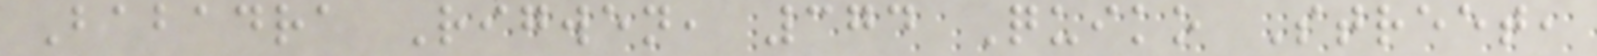Babadra Rigwen, 374 Quiko Street,
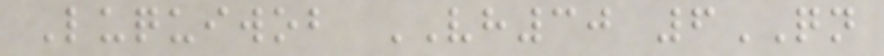Luquiwob VH30 6QN
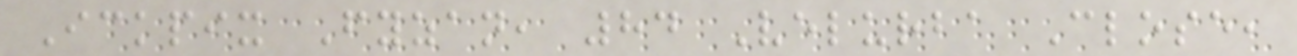Ickpix Fyzan, 84 Velurba Close,
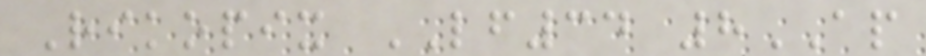Rikopix LF34 8AP
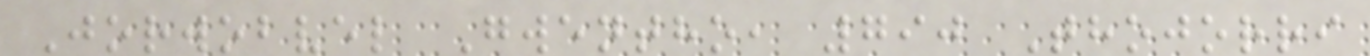Jorwobvel Gwentho, 790 Thojorri
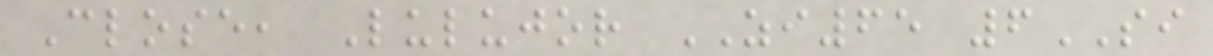Close, Lulujor ZI65 6SI
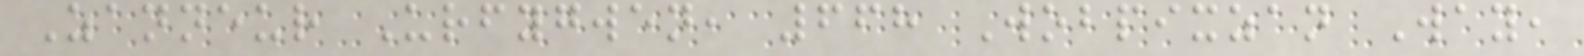Zanneur Urfygwen, 668 Wobpixzan Way,
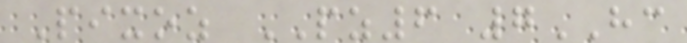Pixoz PZ6 7HC
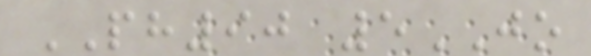PH90 5JO
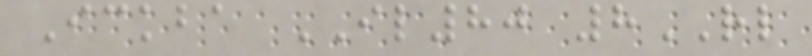Ickba IL80 8RL
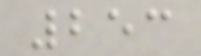253
